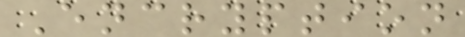Encryption
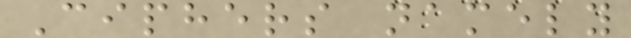Ciphers namely
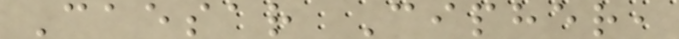Caesar Cipher,
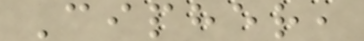Cipher,
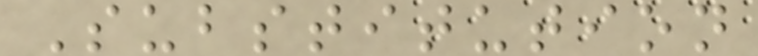Substitution
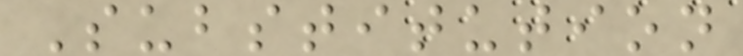Substitution
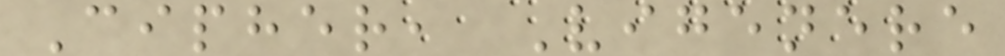Cipher, Vigenere
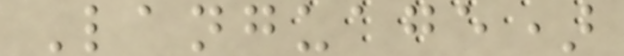Language)
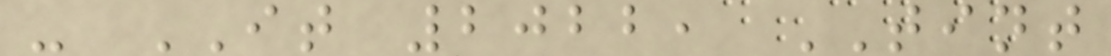- IT 2022, TINT
